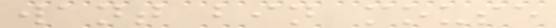want bin mouse
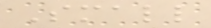Small
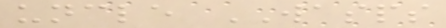uncle WASPS
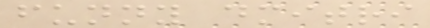funny dmitri
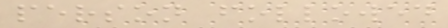person followed
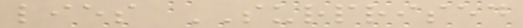lies SURPRISED
